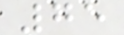75
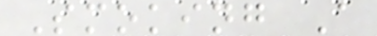Smoking A
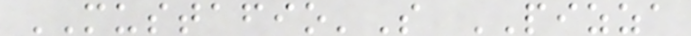MUSTAFIO'S PIZZA
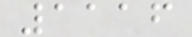1116
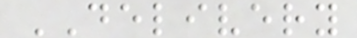DELIVERY
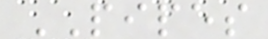PIPES
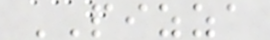PIZZA
